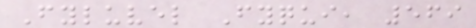Fyluvel Fyqui, 569
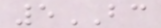5BC
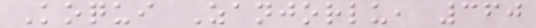Koqui Zanjorlu, 360
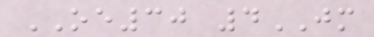OE30 4JM
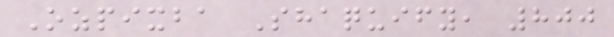Ozpixba Shaquify, 800
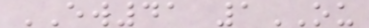EW41 1OU
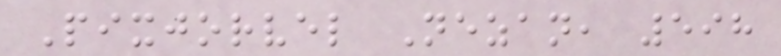Pixjorvel Nezan, 598
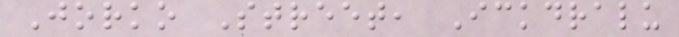Jorko Street, Ickdralu
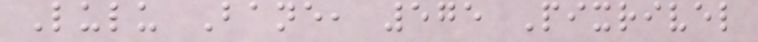Lulu Bane, 575 Pixrivel
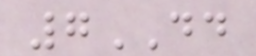7DD
